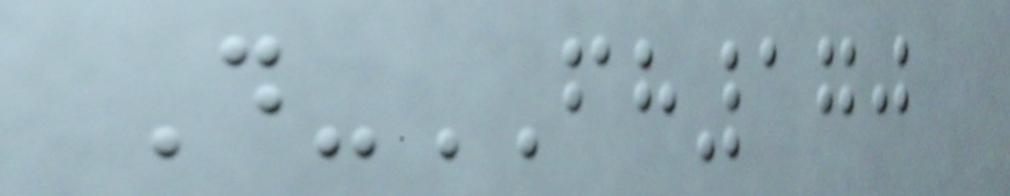D-FH170
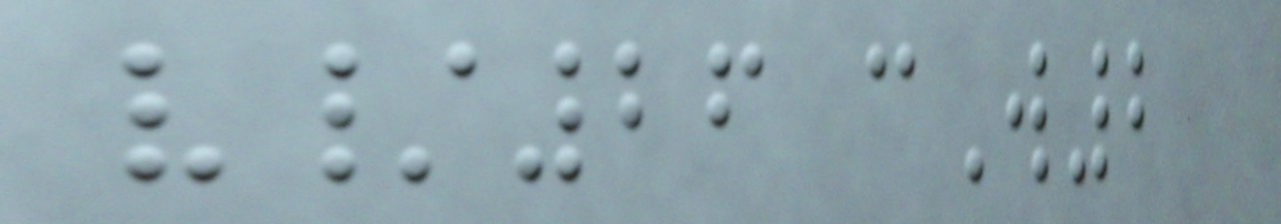v/26 cW2
